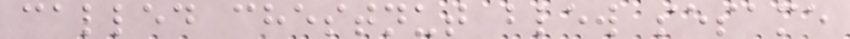called chestnut blew sesame
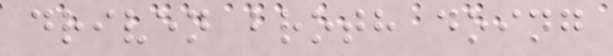driven broth doing
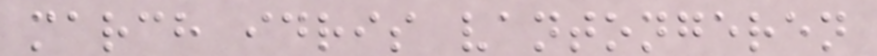march idris vantongeren
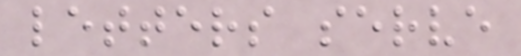letters serve
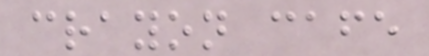crayon cafe
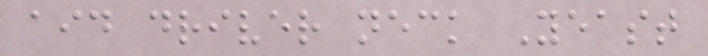aid driver neck Yeast
